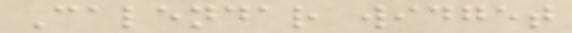Calendar widget
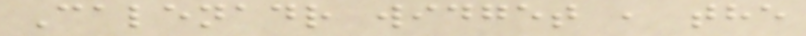Calenadr widget , the
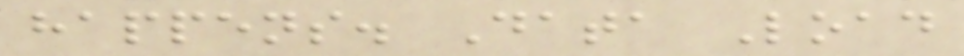happens. Data Load
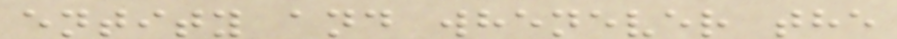entity and whenever the
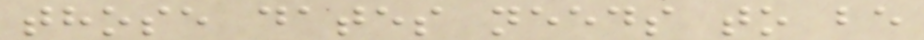those dates needs to be
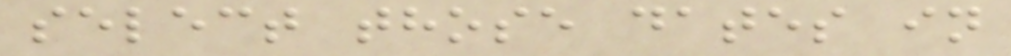select those dates in
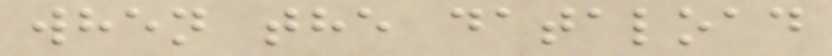when the dataload
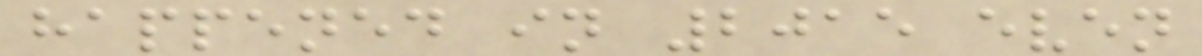happened in 2015 even
